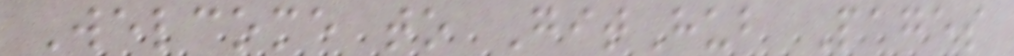Welcome to GitHub Pages
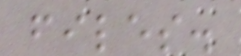files.
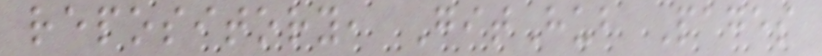repository, GitHub Pages
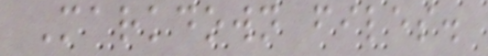Markdown files.
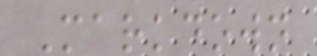Markdown
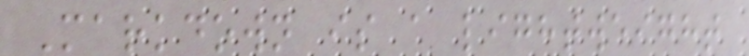Markdown is a lightweight
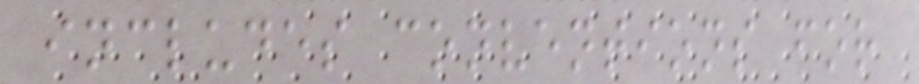includes conventions for
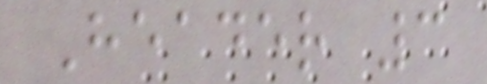Header 3
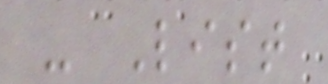- List
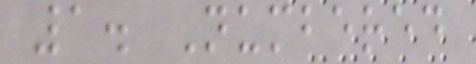1. Numbered
